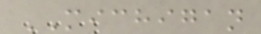MICHIGAN
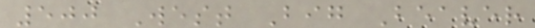500 West Big Beaver
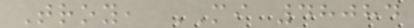Troy, MI 48084
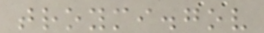troymi.gov
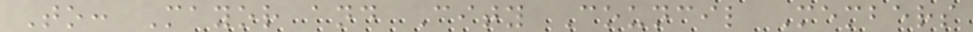To: Mayor and City Council Members
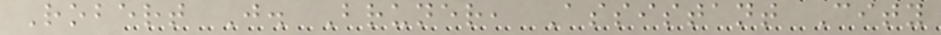Robert J. Bruner, Assistant City
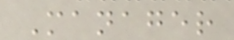Manager
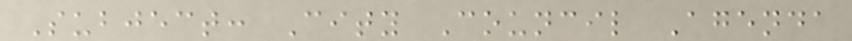Subject: City Council Agenda
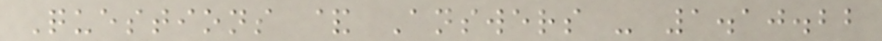Questions & Answers - 1.10.22
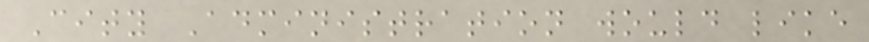City Administration would like
